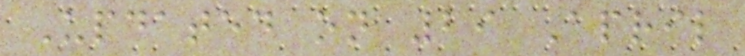Updated on 29 April
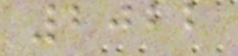2022
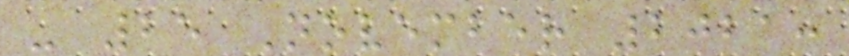- 25 November 2021:
